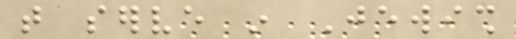that serve in Jewish
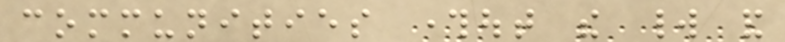communities throughout the world and
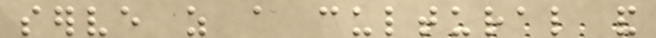serve as a cultural and
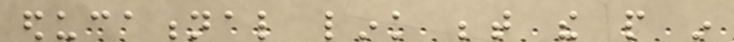educational link between the people in
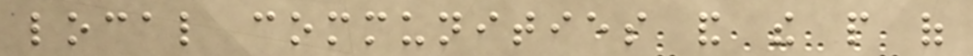local communities and the people of
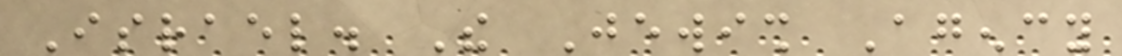Israel. The Jewish Agency
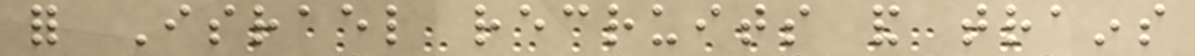for Israel recruits and trains
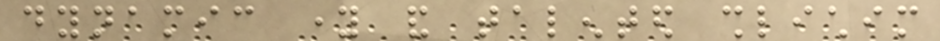dynamic young and talented shlichim
